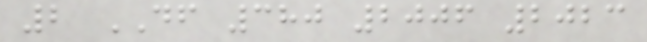2 DF 380 2006 2023
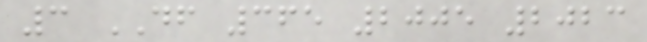3 DF 365 2005 2023
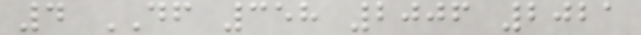4 DF 358 2006 2021
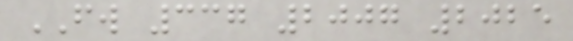FW 337 2007 2025
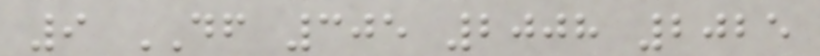9 DF 305 2008 2025
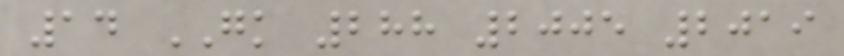14 GK 288 2005 2019
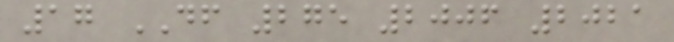17 DF 275 2006 2021
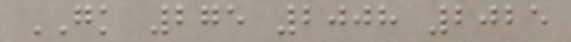GK 275 2008 2025
